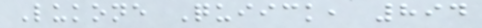Lukone Quiick, 894
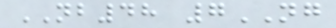NB48 7NG
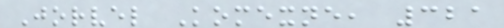Jorvel Komexne, 321
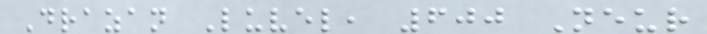Drazan Luvel, 600 Neur
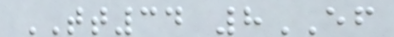TT34 8EF
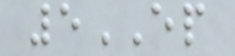5EP
